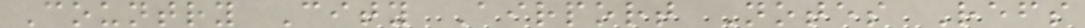Country City Airport Notes Refs
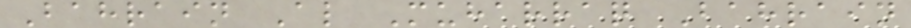Bahrain Al Muharraq Bahrain
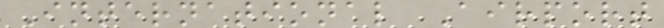International Airport
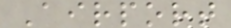Airport
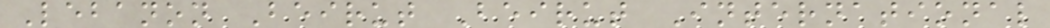Lebanon Beirut Beirut International
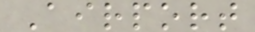Airport
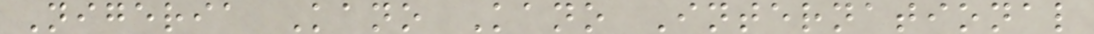Nigeria Kano Kano International
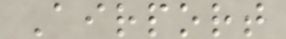Airport
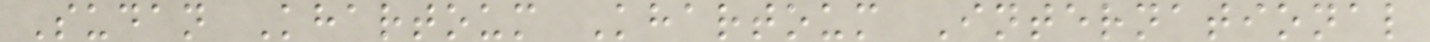Sudan Khartoum Khartoum International
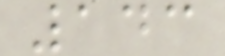143
